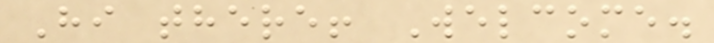Hi there! Welcome.
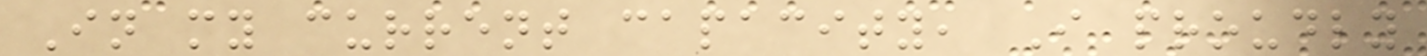In my current capacity, I proudly
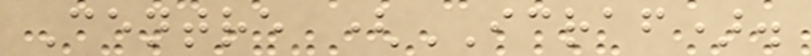Centre (ICRAF).
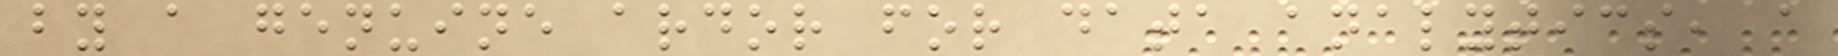by a genuine ardor for data analytics, a
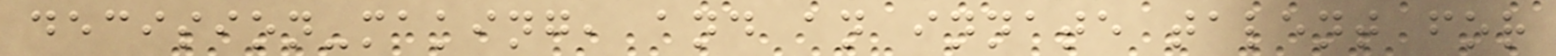decision-making, and an innate talent for
